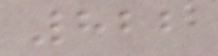822
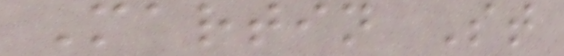Martin St
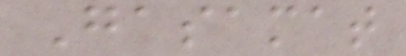Gasamat
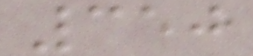350
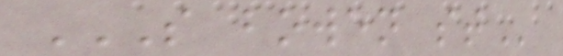S BOWEN ST
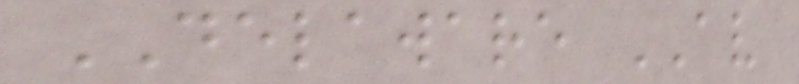DELAWARE AV
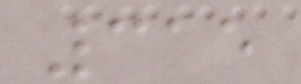315
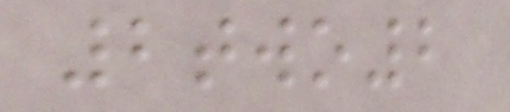2two2
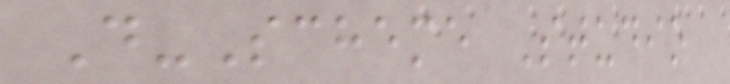D-Scheme Studio
